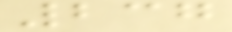237
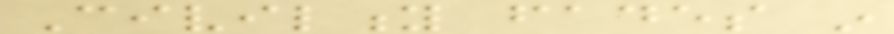Civility fades in
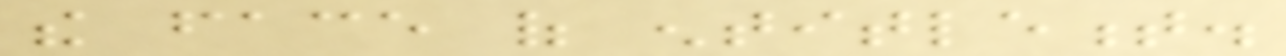the face of entitlement.
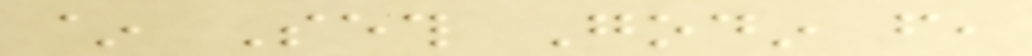~ Seth Godin from,
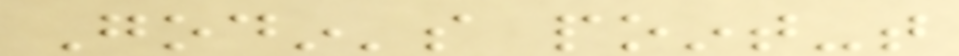Godin's point-that
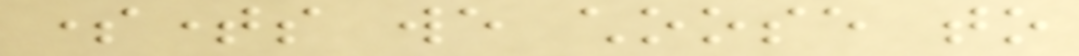sometimes we choose to
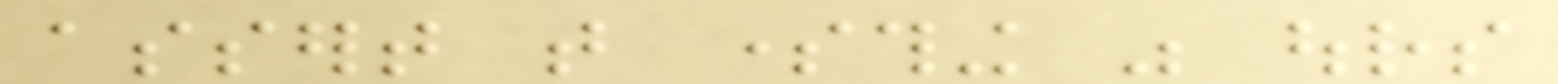assert that something was ours
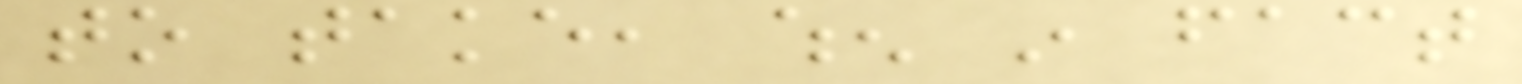to take, when in fact
